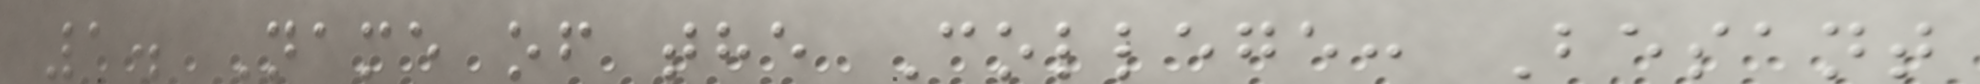1. Name of the College: Besant
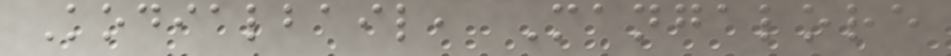Kodialbail, Mangalore
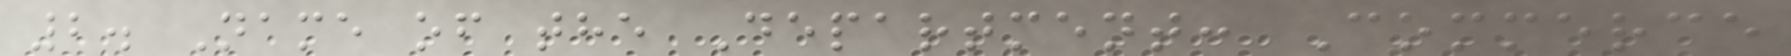2. Name of the Department: Commerce
